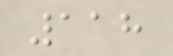118
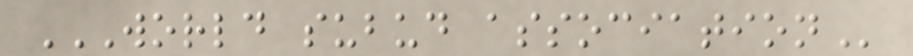WORLD SUBUD ASSOCIATION
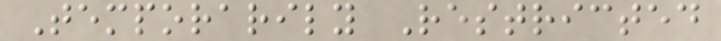Temporarily Restricted
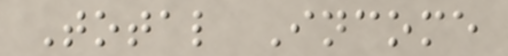Total Income
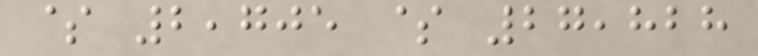$ 2,705 $ 27,828
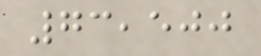73,500
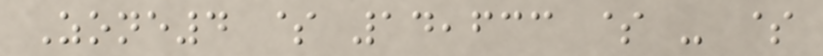Zone4 $ 14,633 $ - $
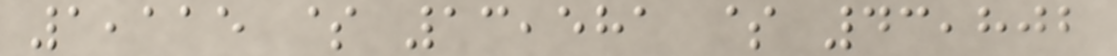1,115 $ 13,581 $ 43,802
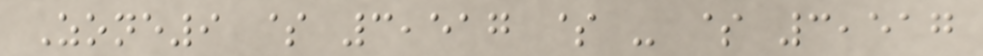Zone9 $ 3,517 $ - $ 3,517
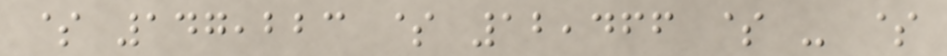$ 147,223 $ 12,466 $ - $
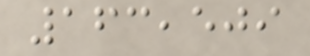163,509
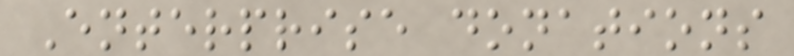Enterprise donations
